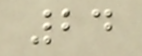24
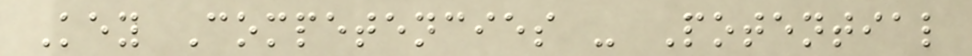Key Competencies - Potential
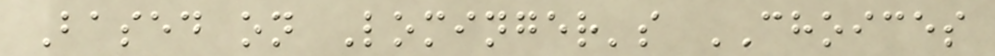Based on Lominger's CHOICES
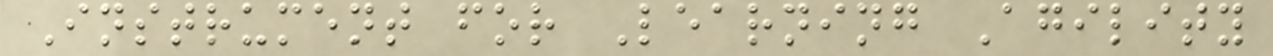Instrument for Learning Agility
